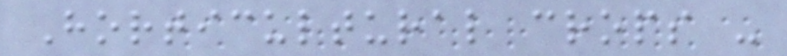Horticultural crops -
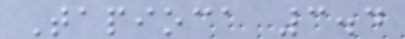Tapioca 3.4
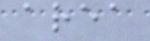area
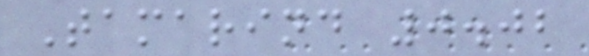Tamarind 0.02
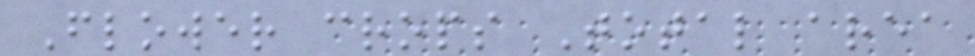Flower crops Total area
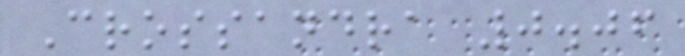Crossandra 0.06
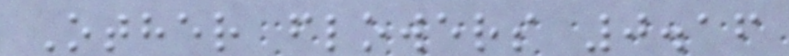Other flowers 0.16
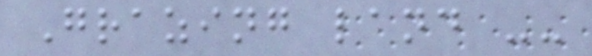Grazing land --
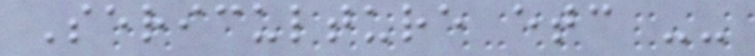Sericulture etc --
